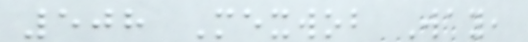508 Mexwob Way,
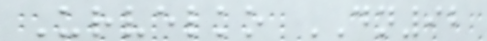Urvelko DN92
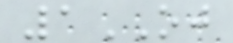1OJ
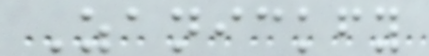Zanickfy
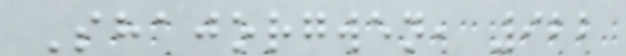Shajorgwen, 922
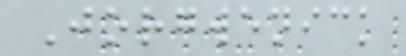Jorgwenick
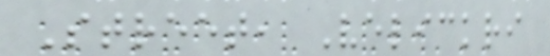Street, Velickri
